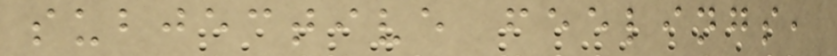subjective feelings,
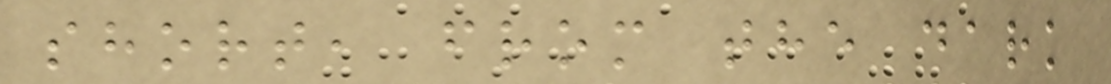short, from the dark
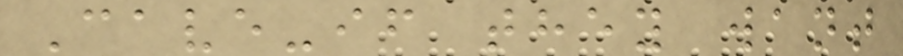Cave-if they want
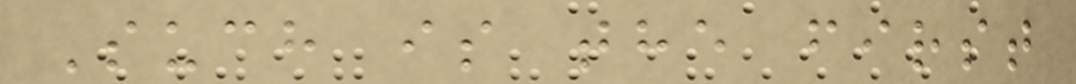Such is the first
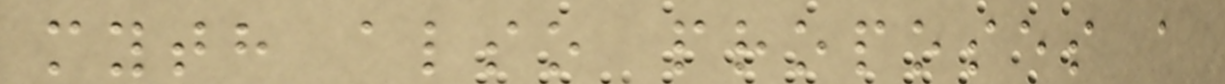myth also proposes a
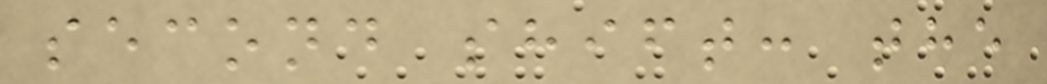second shift: the
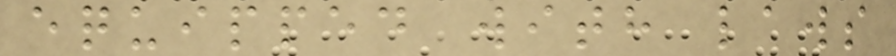equipped with laws
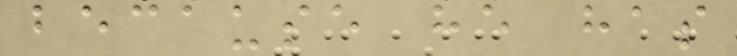because he has
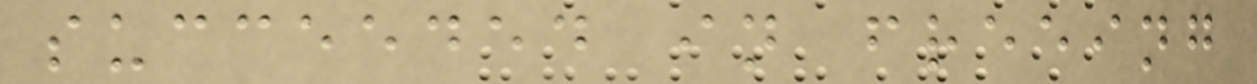succeeded in freeing
